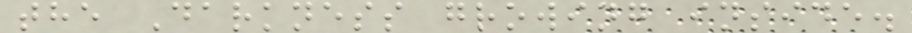the Darkness growing inside.
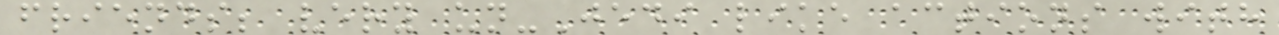friends; very un-Jedi like actions with
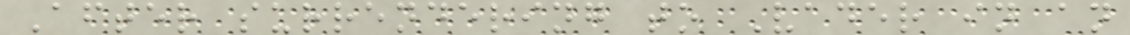After surrendering to Vader in an
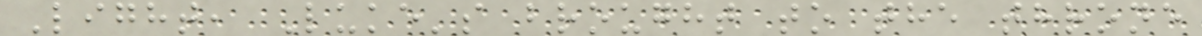Light, Luke's brought to the throne
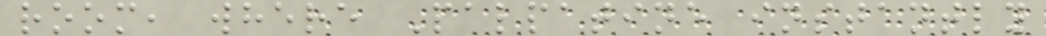room, where Palpatine instantly
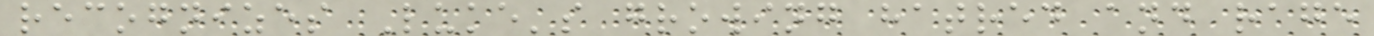recognizes Luke's growing hatred and rage
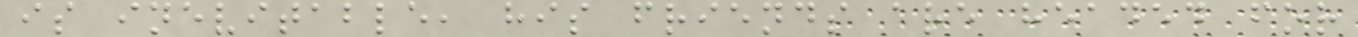is inevitable, his friends are headed for
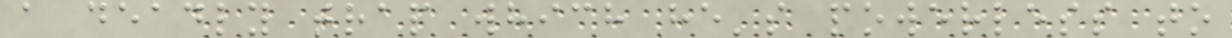a deadly trap which he's powerless to
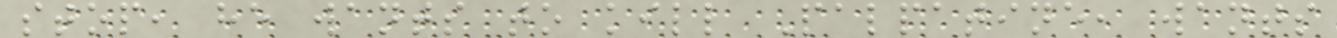stop, he wants to kill Palpatine, wants
